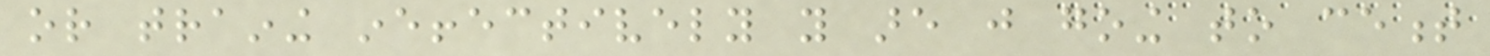or training ineffectively you are just going to cement
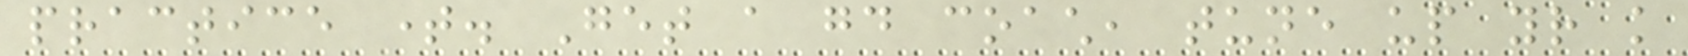practice time. Get a good coach, tune up your knowledge
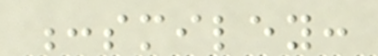:smiley:
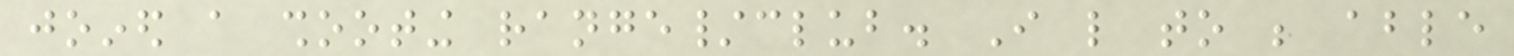joined a shooting range/club. I like to be able
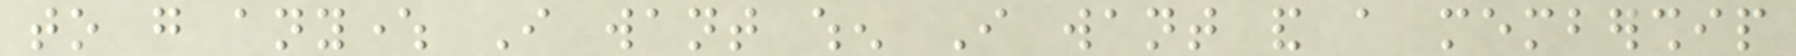to go anywhere I want when I want and a membership
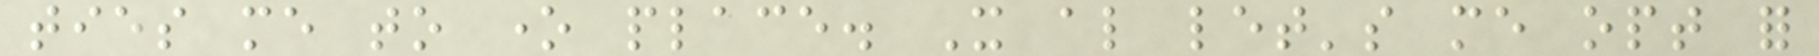ties me to one place. It also let's me opt for
